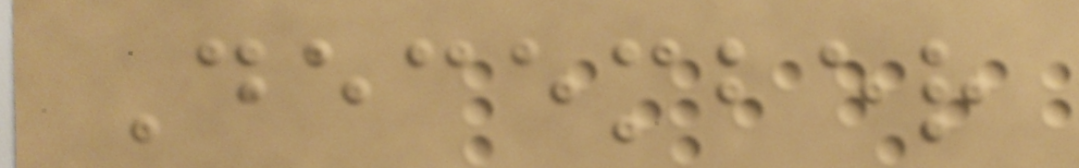December
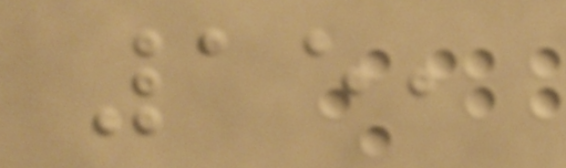15,
